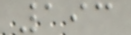193
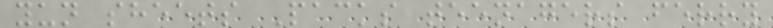yun sheets Packs teenagers ferry
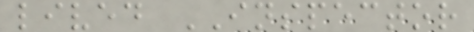lived INSPECTOR
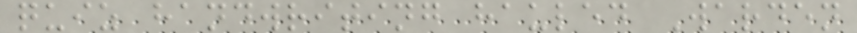quiz handwriting hauled Warden
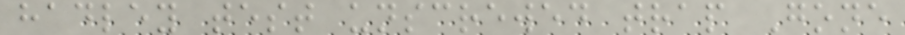hadley test unscrewed trap Gone
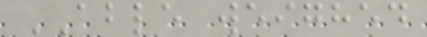ABLE weighed
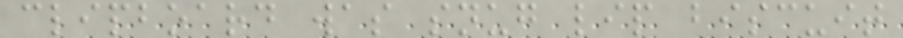clipboard was snug lip biscuit
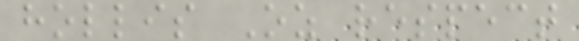hollis Oz respect
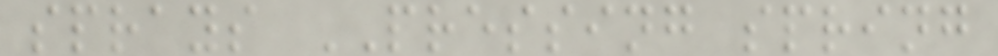sprays PRESSING spring
